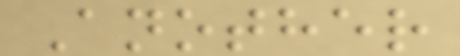Another
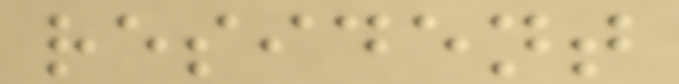resident
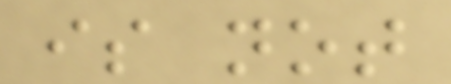is not
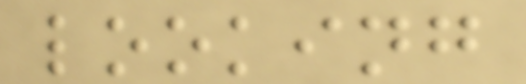looking
